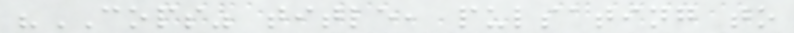"COPS" title, pulsating to
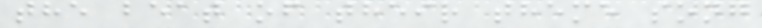the beat of their theme song
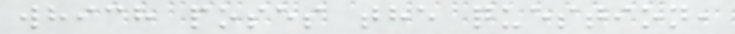which poses the question,
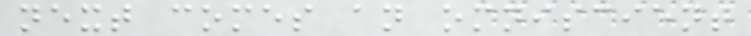next comes an omniscient
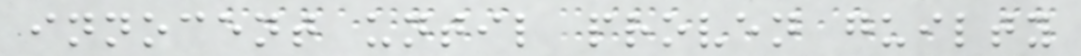innocent until proven guilty
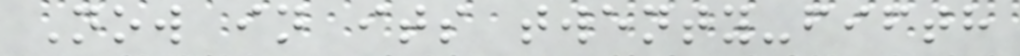Now in its twenty-fifth
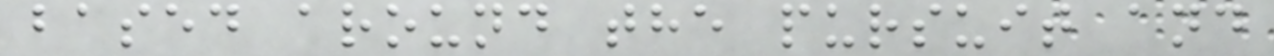based around the pursuit and
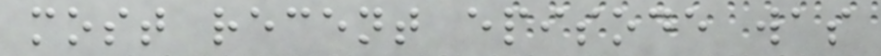most recent episode was
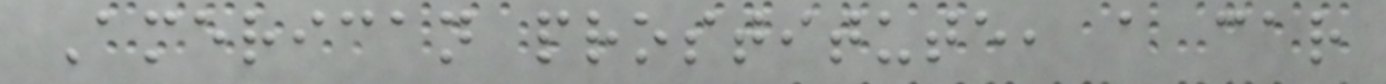American prostitute, a car
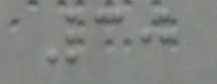30
